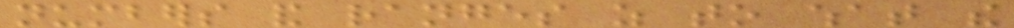numbers and ranges as to what the
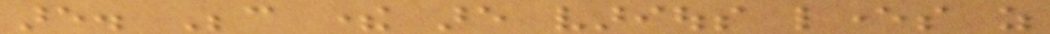are. Because there are various levers as
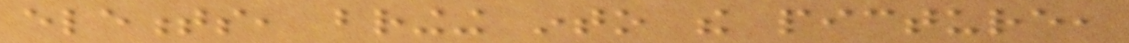elements, bringing into the picture,
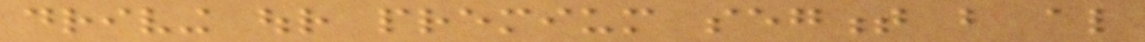driving our premium segment but also
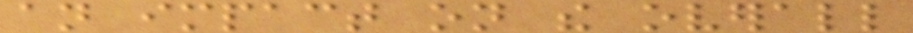an impact on the overall
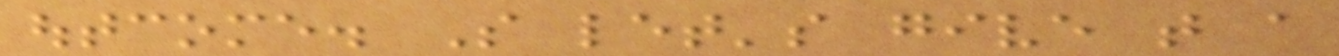outcome. So let's give that a
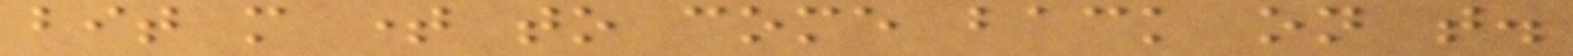bit more time to come back on that.
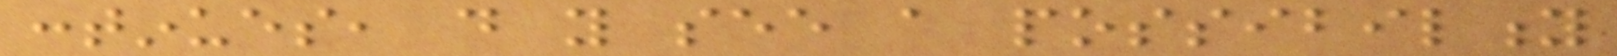continues, do you see a possibility
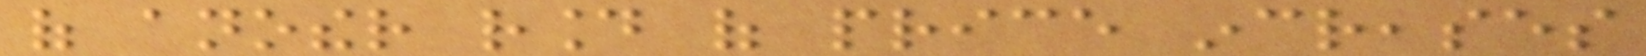of another round of price increases
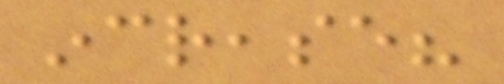increase?
